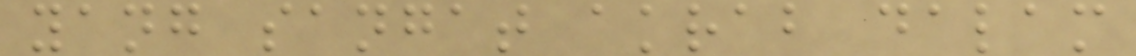yang sangat akrab dalam
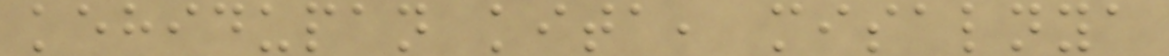kehidupan kita, misalnya
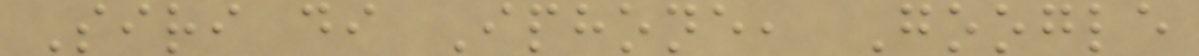Siri di Iphone, Google
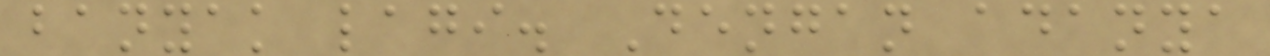banyak lagi. Dengan adanya
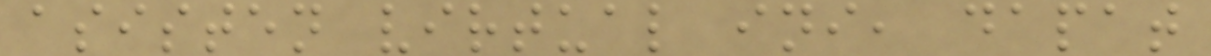asisten virtual ini, dapat
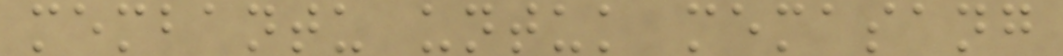membantu untuk memasang
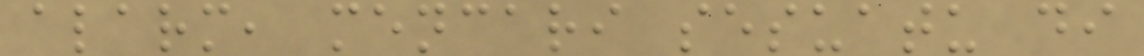alarm, mencari sesuatu di
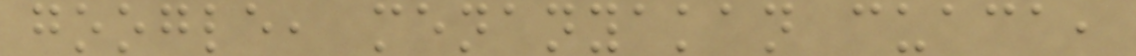google, menanyakan cuaca,
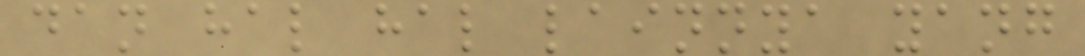dan hal hal lainnya yang
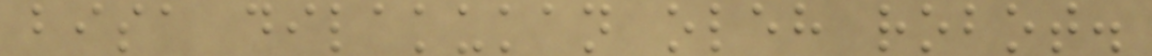bisa dilakukan oleh robot.
